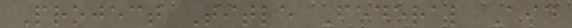Project Title Federal Aid
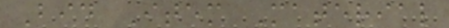Bid Item Material
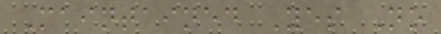Maintained Yes No
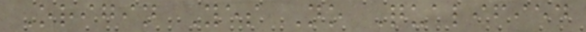Origin Yes No Qualified
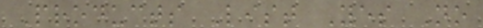Products List Yes No
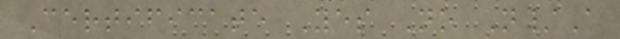Certificate Yes No N/A
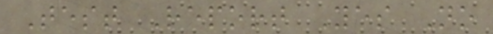Test Report Yes No
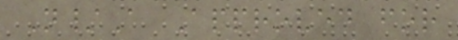N/A Approved for
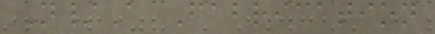N/A Fabrication
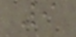9
